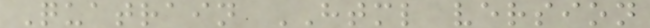Quatrain HTML version
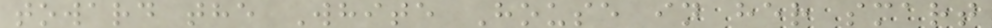toward the White House in her smart
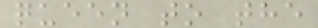queen to the
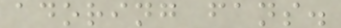adoring fans.
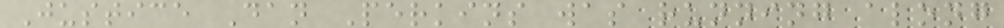Justice Dan Perkins was running along
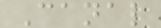Canal
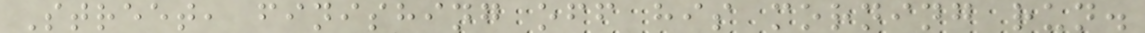Street, finishing off his morning run.
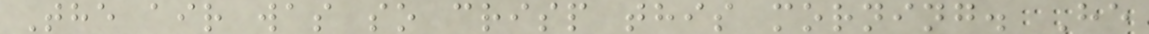The air was so crisp this morning. He
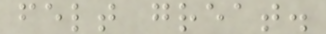felt great.
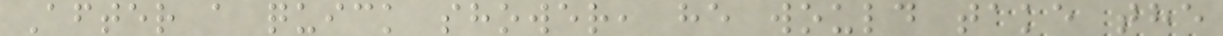After a quick shower, he would take the
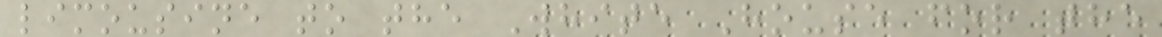limousine to the White House for the
